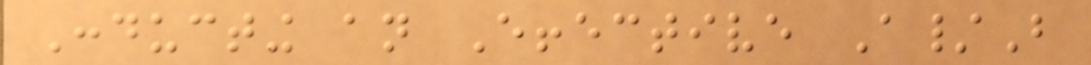Conducting an Effective A/B
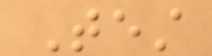Test
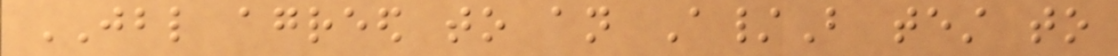JBL agreed to an A/B test to
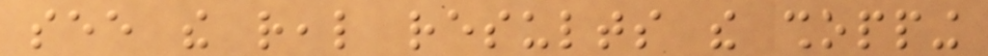see the real results the shopping
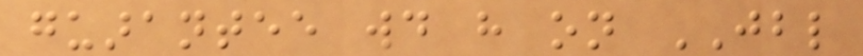guarantee would have on JBL
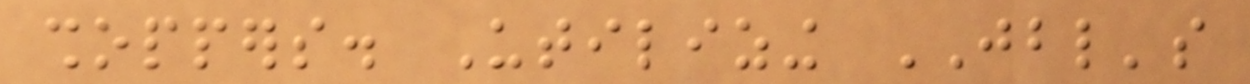shoppers. Utilizing JBL's
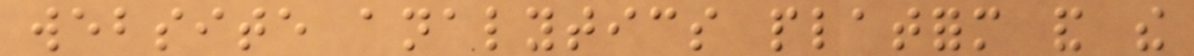website analytics platform and the
